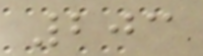203
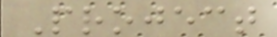Project
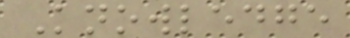Knowledge
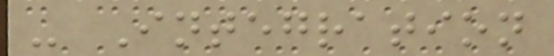- Integration
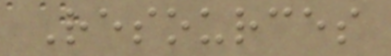Resources
